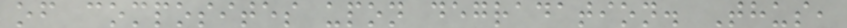of composites upon degradation. Thus,
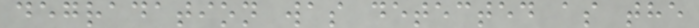degradation was detected as the
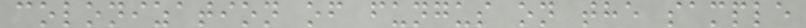colonization of fungus on the sample
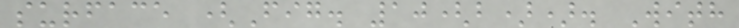surface (Fig. 10(b)). With
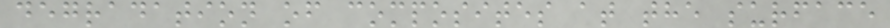degradation of composites at the surface
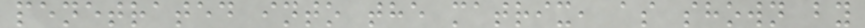penetrated into the matrix, as shown by
